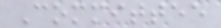Committee
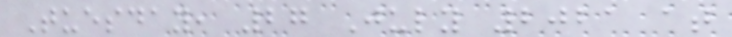Tuesday, 27 July 2021 at
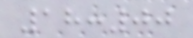18:00
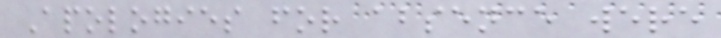Apologies for absence were
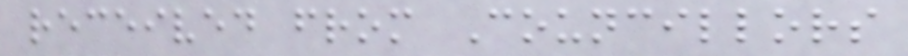received from Councillors
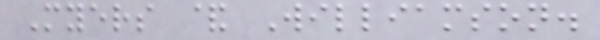Myers & Williamson.
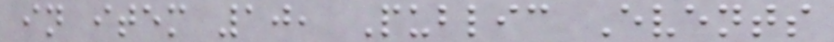in item 10, Public Events
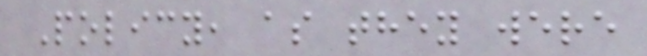Policy, as they were
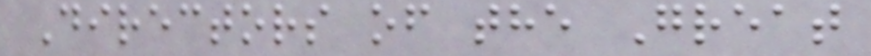Directors of the Great
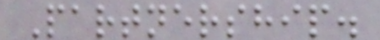Partnership.
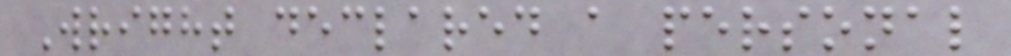Wright declared a personal
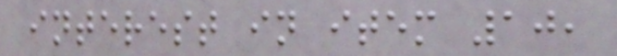interest in item 10,
